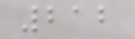212
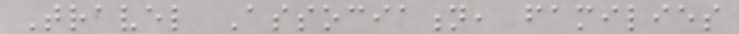Travel Association, families
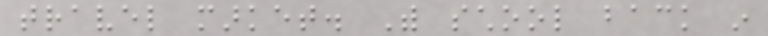travel market. With school back in
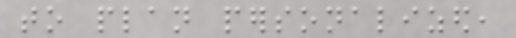to plan personalized,
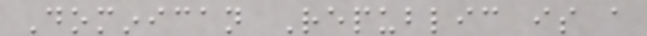Dominican Republic is a
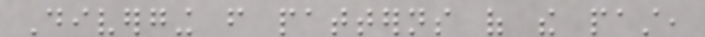Diverging from patterns of the past,
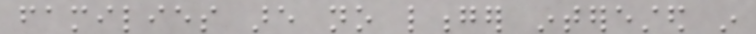families are no longer interested in
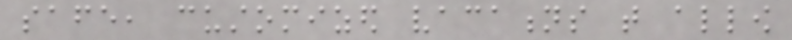safe, customized vacations that allow
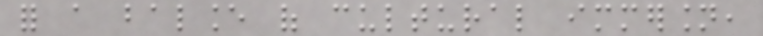for a balance of cultural immersion,
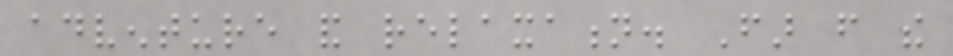adventure and relaxation. Far from the
